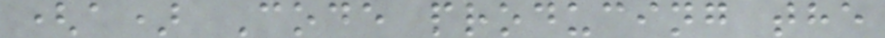(a) Code producing the
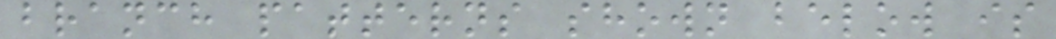branch patterns shown below is
